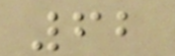62
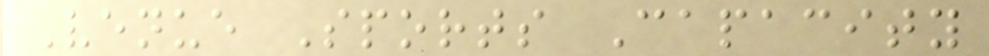Venue Sports Capacity
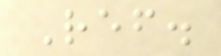Ref.
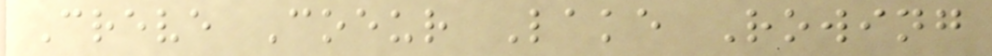Creve Coeur Lake Rowing
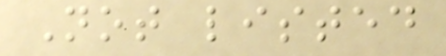Not listed
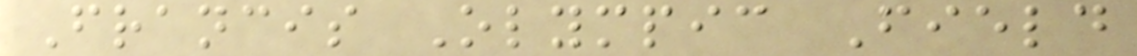Francis Olympic Field
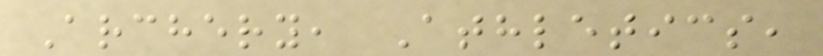Archery, Athletics,
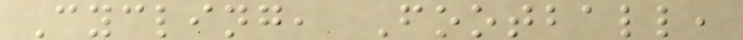Cycling, Football,
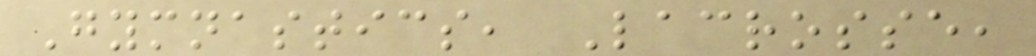Gymnastics, Lacrosse,
